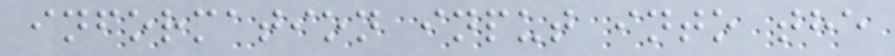information input into the
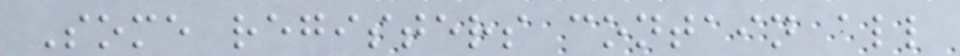Some registers contain all
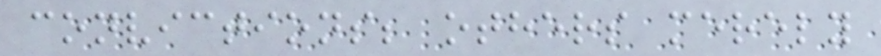convictions; others merely
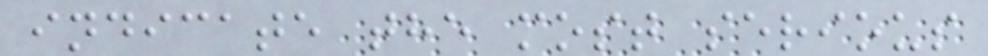indicate the most serious
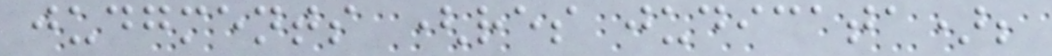judgments (res judicata);
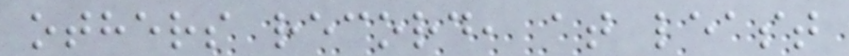others record, at least
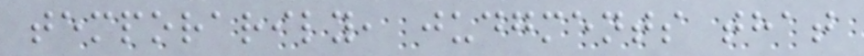temporarily, judgments that
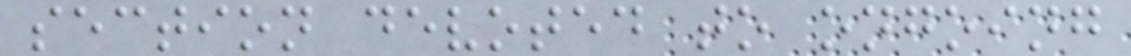section devoted to ongoing
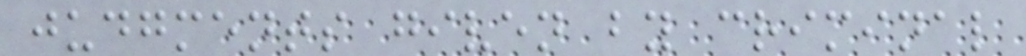judgments given by criminal
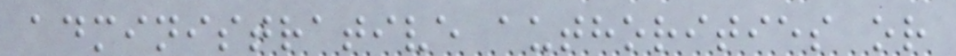administrative authorities or
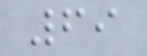69
